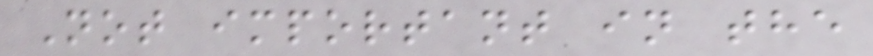Not important in the
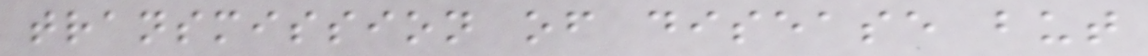transmission of disease but
